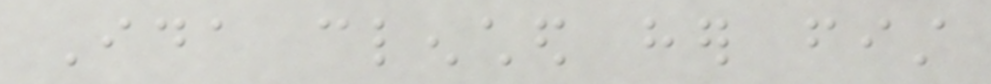Ida clenched her fist
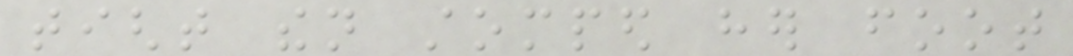tight then stomped her foot
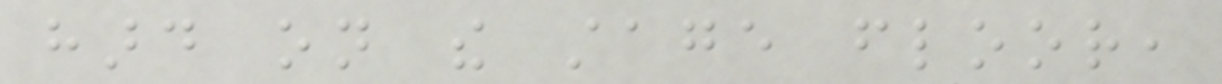hard on the stage floor,
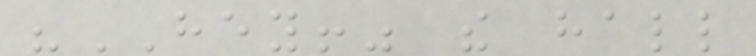"HEY!" the hall
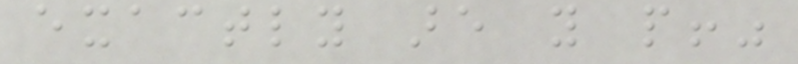exactly are you people!"
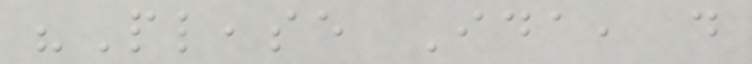"Please Ida, do
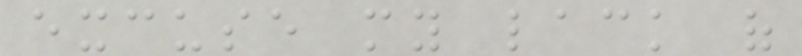excuse my lack of
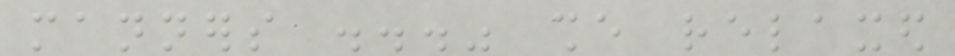manners ..." she relaxed
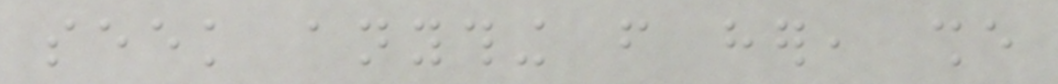seek anything from her, she
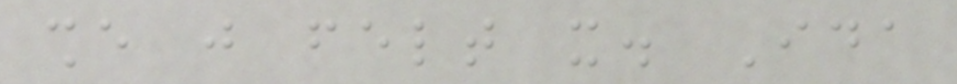she just felt it. Ida
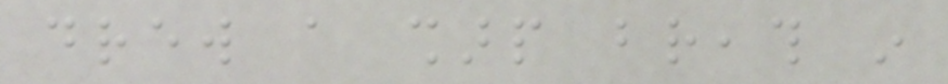drew a sharp breath in
